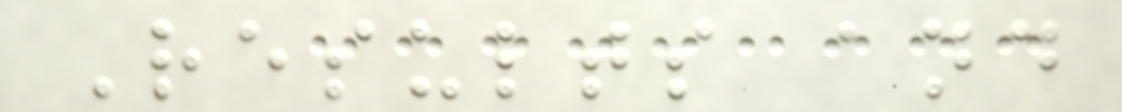Results and
